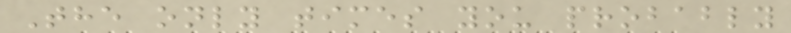The only times you probably
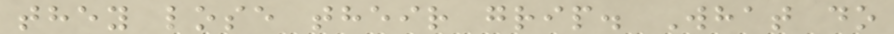they lose their grip. What do
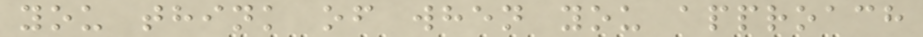you think of when you approach
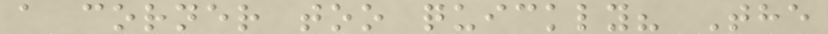a corner too quickly? The
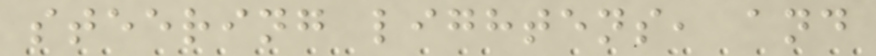steering lightens, and
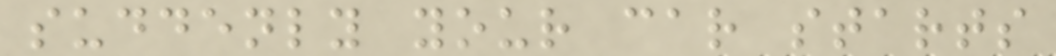suddenly your car starts
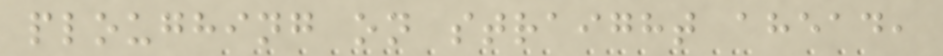ploughing on straight ahead,
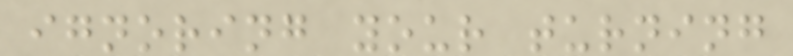ignoring your turning
